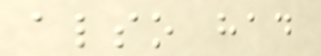also had
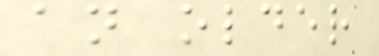an older
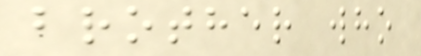brother who
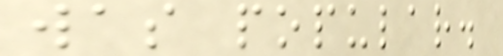was popular.
